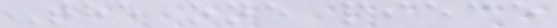The one piece
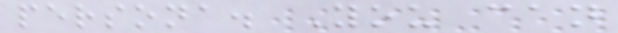persona. You can
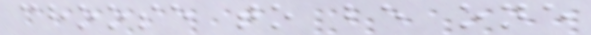choose to be one
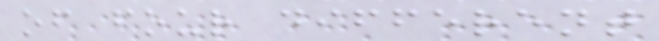of four different
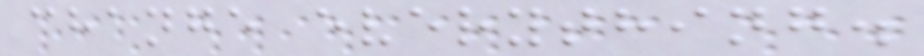change everything.
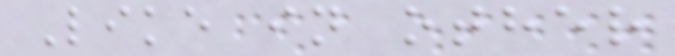Like in other
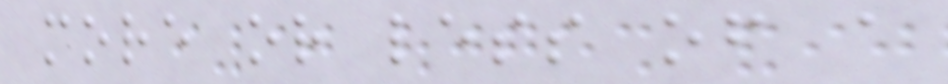more or less of a
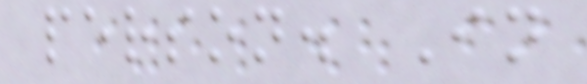person. In
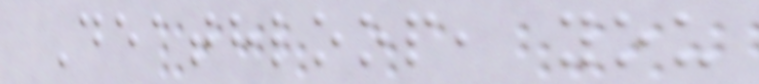Deathloop, you
